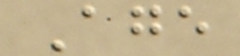Age
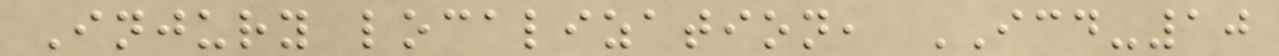Injury localization, ICD-10
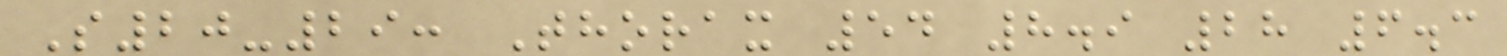S20-29: Thorax 54 8.9 28 6.3
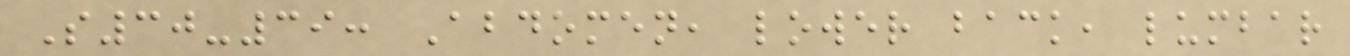S30-39: Abdomen, lower back, lumbar
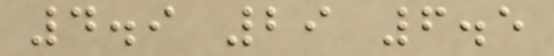4.9 29 6.5
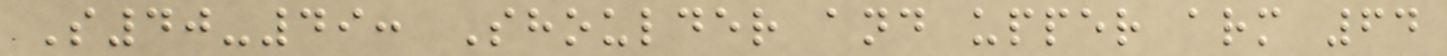S40-49: Shoulder and upper arm 64
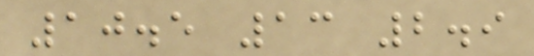10.5 13 2.9
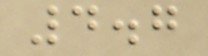4.7
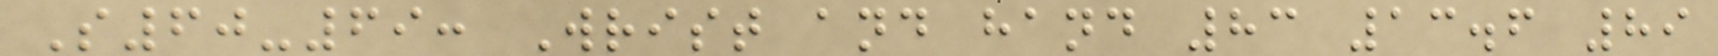S60-69: Wrist and hand 83 13.6 89
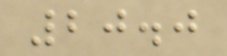20.0
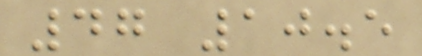47 10.5
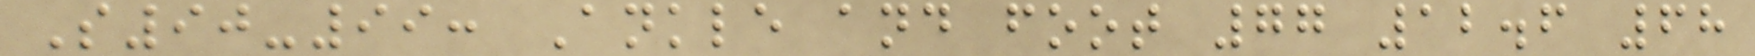S90-99: Ankle and foot 77 12.6 68
